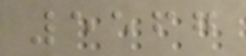5567
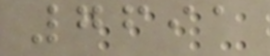7691
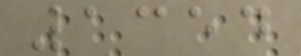1354
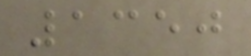1350
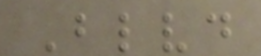Blvd
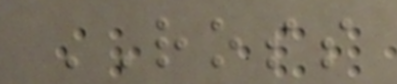ROSS
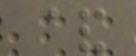&
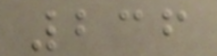236
